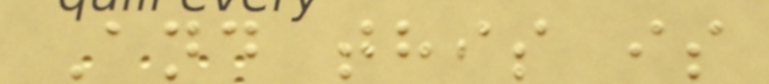And this is
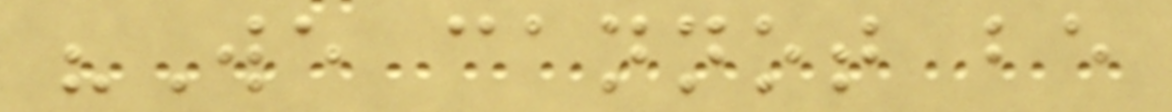"We cannot be
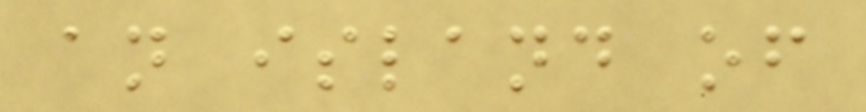an island of
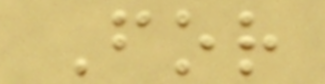For
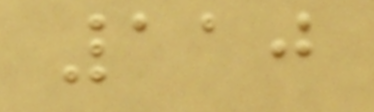110
